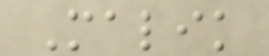Malik
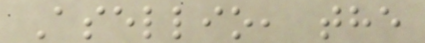Asellio, the
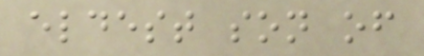eldest son of
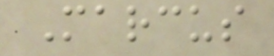Marcus
